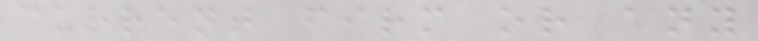current firm or any
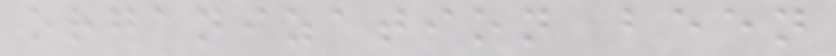organization been
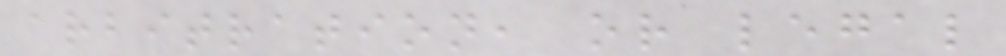arbitration, or legal
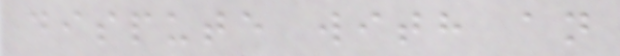dispute with an
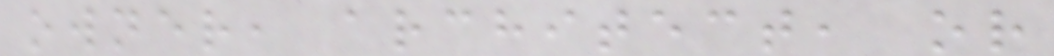owner, architect, or
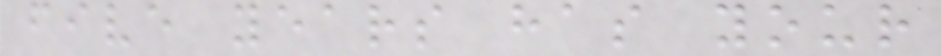five years has your
